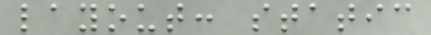layout: static
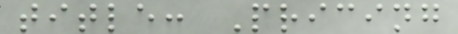title: Pricing
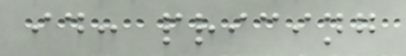id: pricing
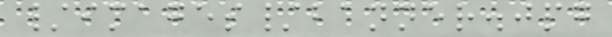/images/banner.jpg
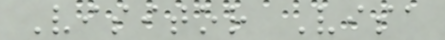Visitor Visa
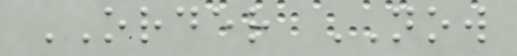ORDER NOW
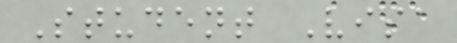Student Visa
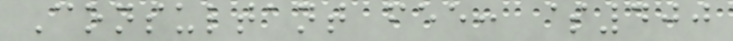Consultant fee: $400
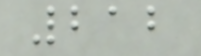212
